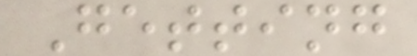Getting
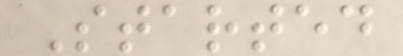Started
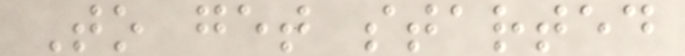To get started
